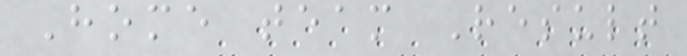Home team Result
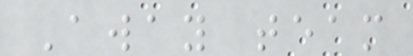Away team
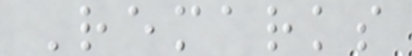Remarks
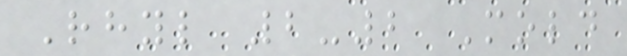Rhyl 2-2 Mold
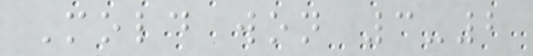Mold won 3-2
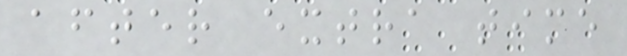after extra time
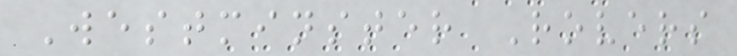Westminster Rovers
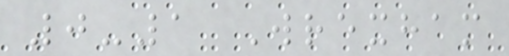0-1 Wrexham
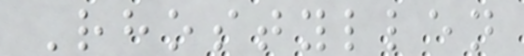Rhostyllen
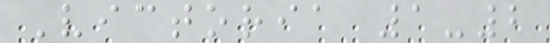Victoria 1-2
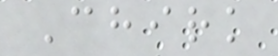Chirk
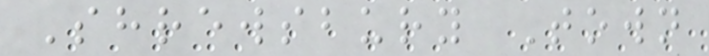Shrewsbury Town
